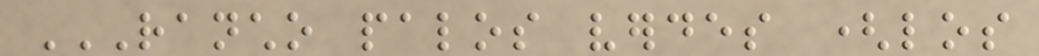RANCHO PALOS VERDES (LOS
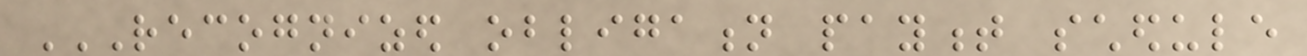RECOGNIZED OBLIGATION PAYMENT SCHEDULE
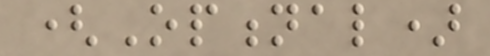(Optional)
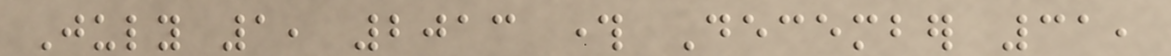July 1, 2013 through December 31,
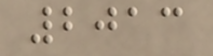2013
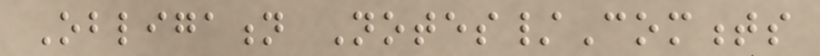Obligation Notes/Comments
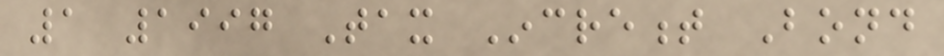1 1997 Tax Increment Bond
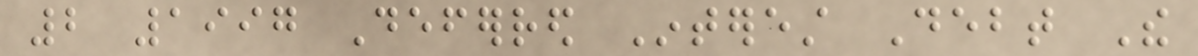2 1997 Deferred Interest Debt The
